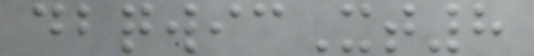dbqwicXt8
